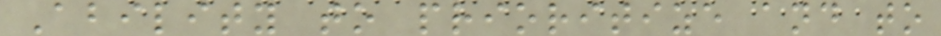Ability to prioritize and to
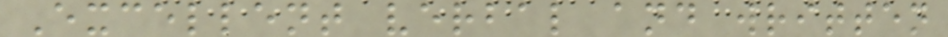Excellent verbal and written
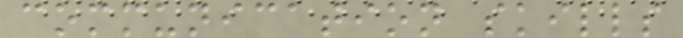communication skills
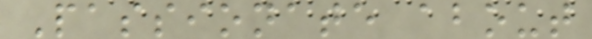Passionate about
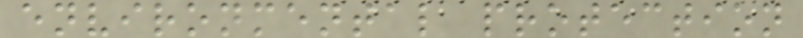environmental protection
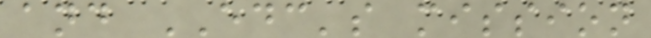and EDC's mission
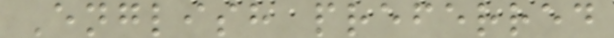English preferred
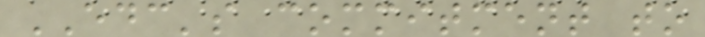EDC's commitment to
